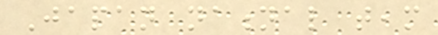Japan national team
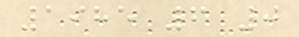1985 6 0
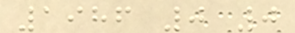1986 0 0
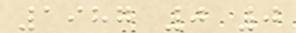1987 0 0
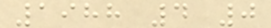1988 4 0
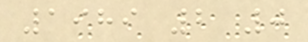1989 2 0
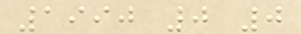1990 0 0
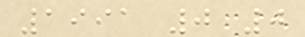1991 0 0
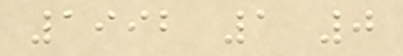1992 1 0
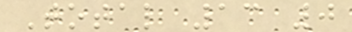Total 13 0
